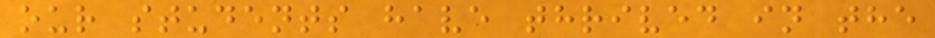our students have thrived in the
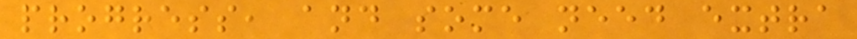progress, and some need extra
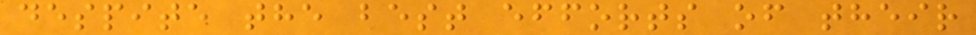despite the best efforts of their
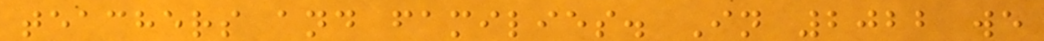teachers and families. In 2022 we
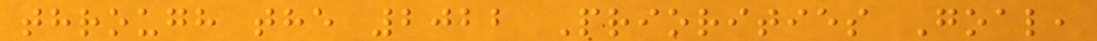through the 2022 Priorities Goal,
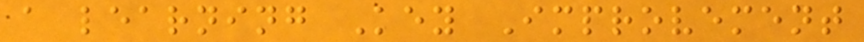a learning Key Improvement
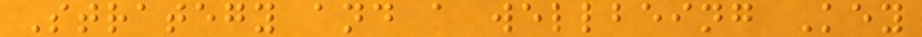Strategy and a wellbeing Key
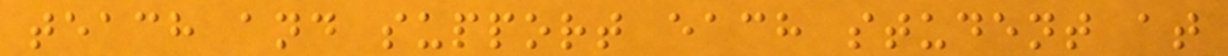teach and support each student at
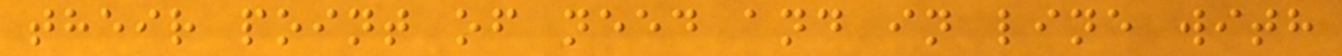their point of need and in line with
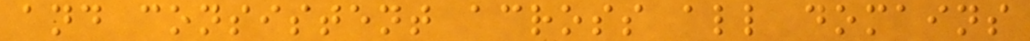and consistent across all domains
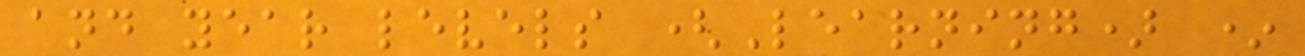and year levels (Learning) *
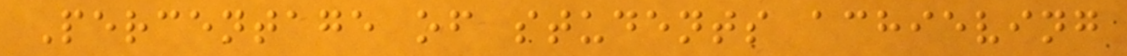Percentage of students achieving
